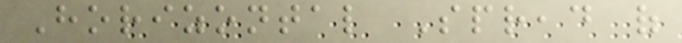Horizontal Spread of
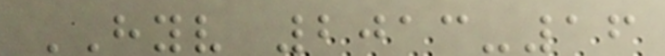HYV 2013-16
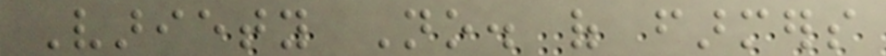Variety No. of farmers
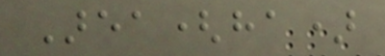Area(ha)
